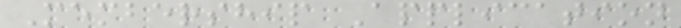Membership Application
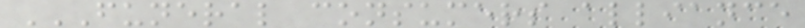FUNERAL CONSUMERS ALLIANCE
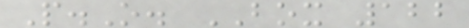P.O. BOX 122
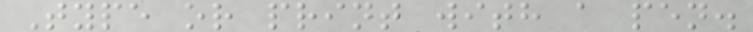Type or print with a pen.
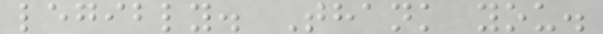legibly. Thank you.
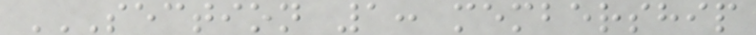SECTION 1: MEMBERSHIP
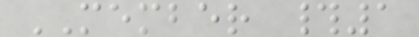MEMBER #1
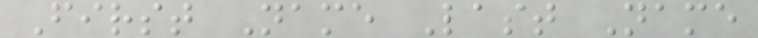First Name Last Name
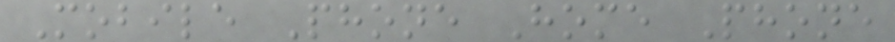Mobile Phone Home Phone
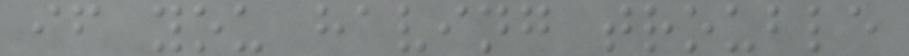if you having trouble
